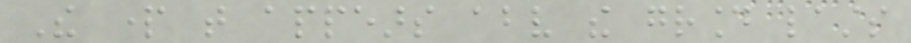The part that appears above the ground lasts
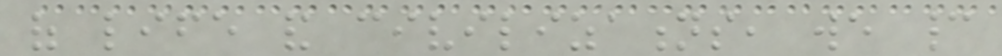of life and civilizations, we cannot
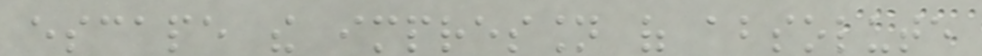escape the impression of absolute
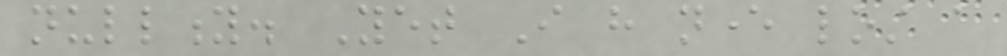nullity. Yet I have never lost a
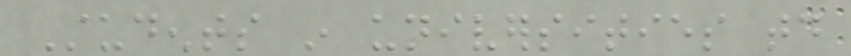Students in universities today
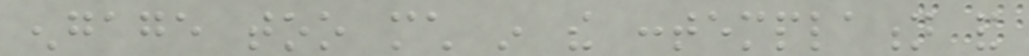engage too much in the contemplation and
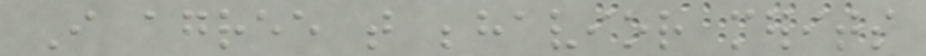I agree that behavior merits
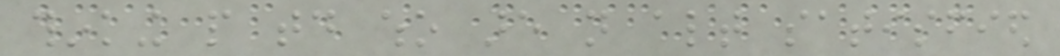thinking people today who are not altogether satisfied
